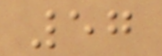57
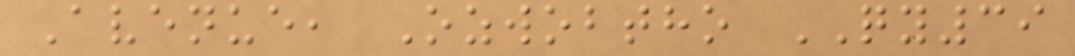Avenue, Ozwobtho QY39
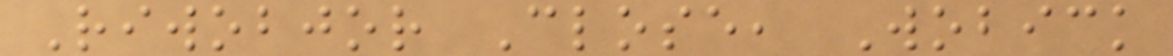Riwobjor Close, Wobick
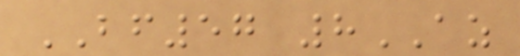BF57 8AZ
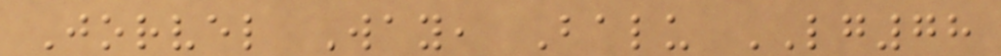Jorvel Way, Balu LG78
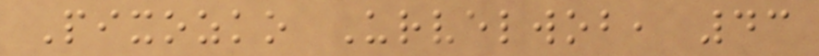Pixozko Urvelwob, 43
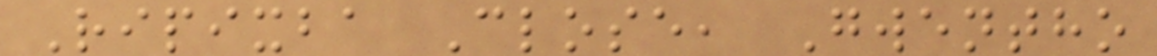Ripixba Close, Gwentho
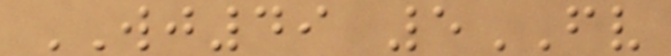WJ49 5FV
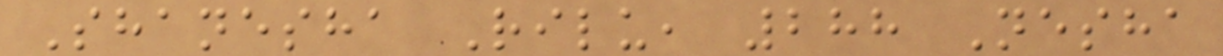Shanesha Rilu, 288 Nesha
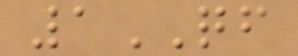1QF
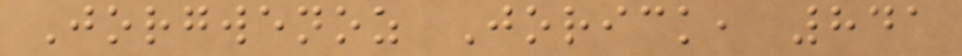Jorgwenoz Jorick, 841
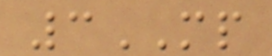3MP
